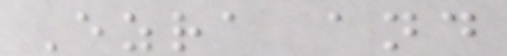Ezra and
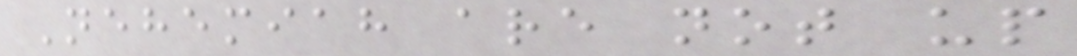Nehemiah are not up
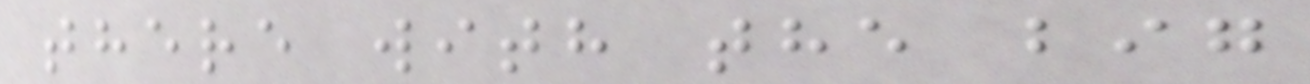there with the big
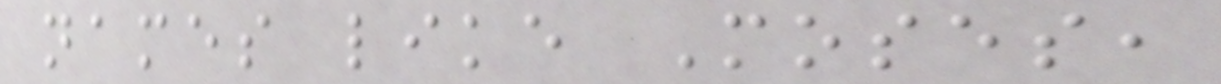names like Moses,
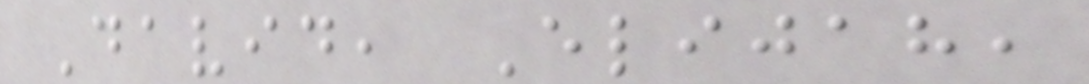David, Elijah,
